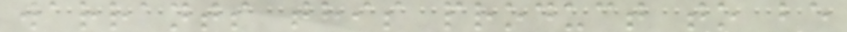warrants this product to be
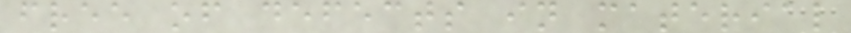free of defects in material
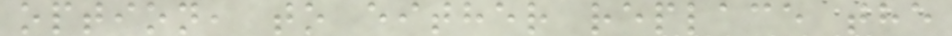option, to either replace the
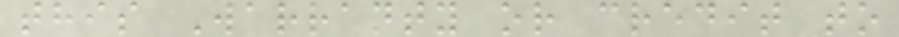this Warranty or credit to
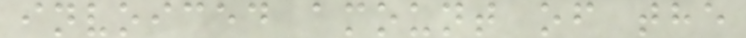invoiced amount of the
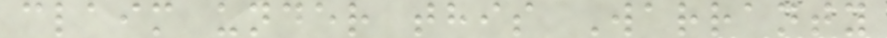claim under this Warranty
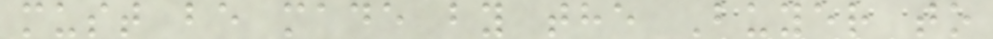must be made by the Buyer to
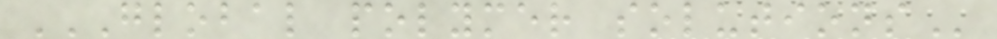GLOBAL POLYMER SOLUTIONS
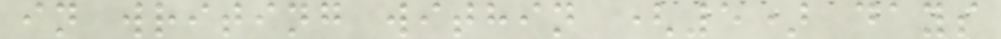in writing within (5) days
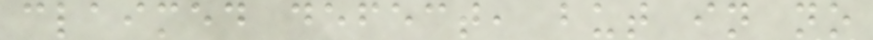claimed defect, but in no
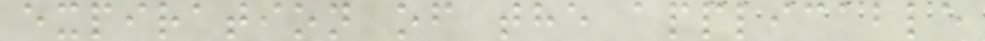expiration of the applicable
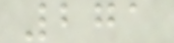271
